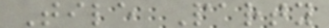Tile Party
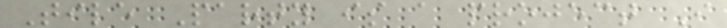Tile Party is a project I
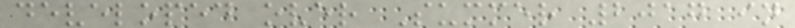developed over Summer 2017 in
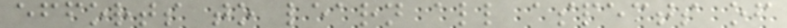efforts to learn all aspects of
